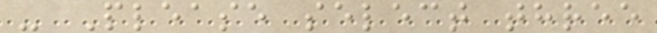- Please select three
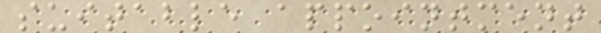suitable appointment
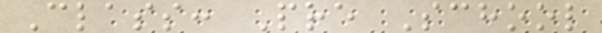Class: Pre School
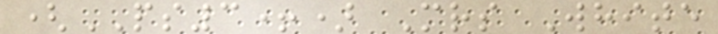(PS3+) Mrs White
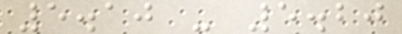5.10 - 5.20
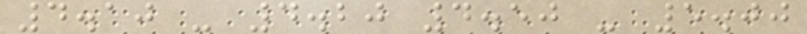4.10 - 4.20 4.50 - 5.00
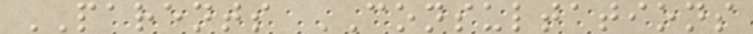PARENTS CONSULTATIONS
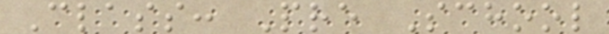Class: Pre School
